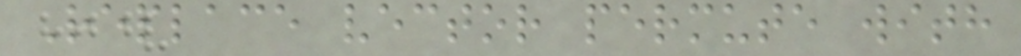Replace vector permute with
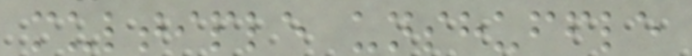multiple unshuffle
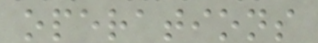operations
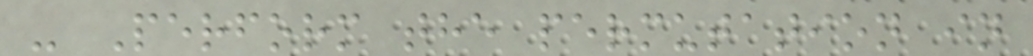- Perform the permutation in
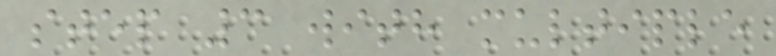step 3 with multiple
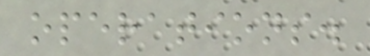operations.
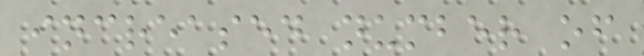increased number of
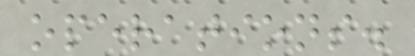operations.
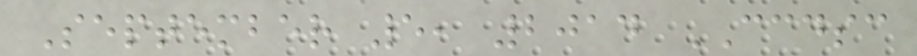September 5, 2014 CCDSC
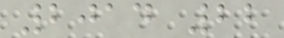2014 22
